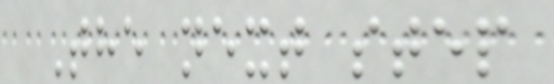The next step
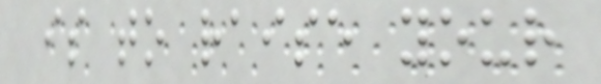is to raise your
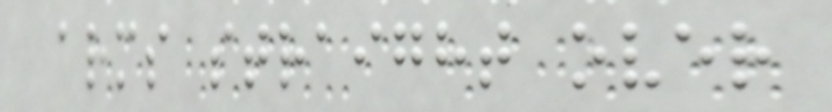arms straight over
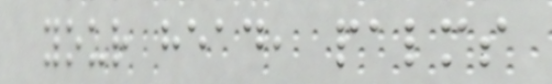your head, palms
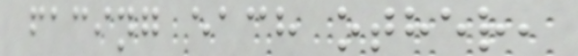facing each other,
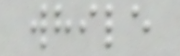while
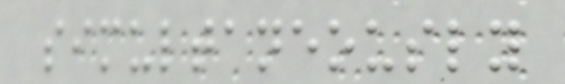simultaneously
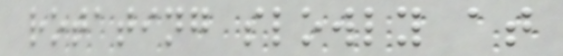rotating slowly at
